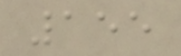155
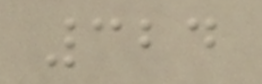324
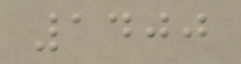1400
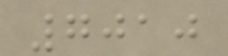7010
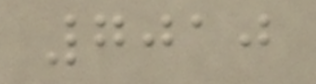7010
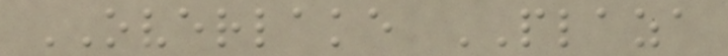OVERLAKE PLAZA
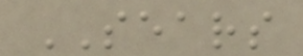SEARS
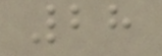28
